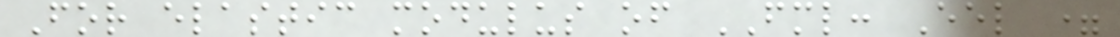For elastic modulus of FML: Eel =
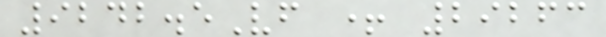9242.5Vf + 29263
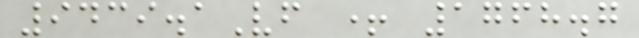9439.1Vf + 1768.7
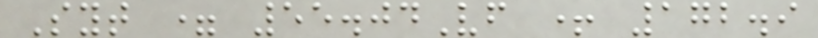Syt = 55.04Vf + 172.9
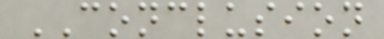CONCLUSION
